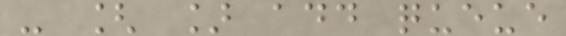- [ ] add queue
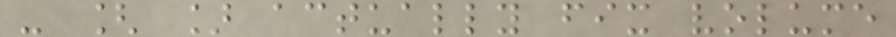- [ ] actually fix volume
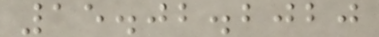15.02.2020
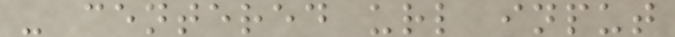- centered url input
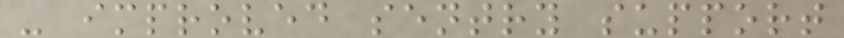- improved sentry support
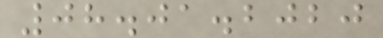08.01.2020
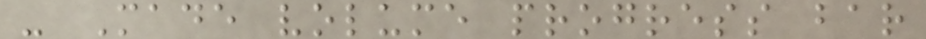- Made volume progress bar
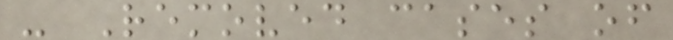- Removed cases of
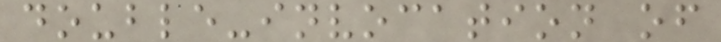double-invocation of
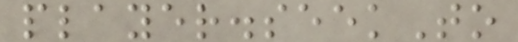player.seekTo
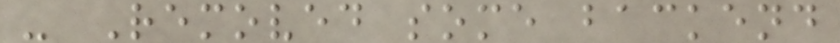- Removed some backend
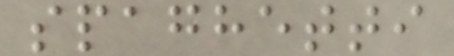spaghetti
